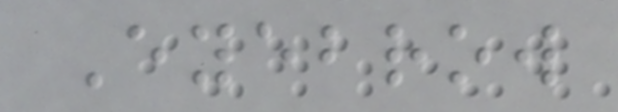Eyebrow
